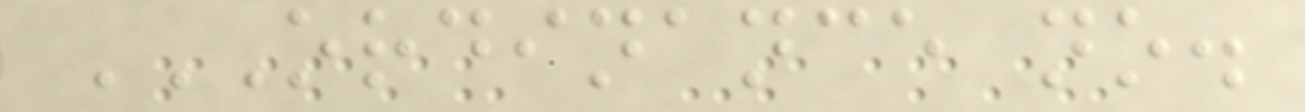ORDINANCE NO.
